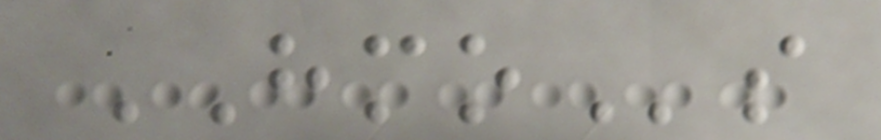HMOs
